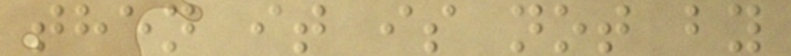then it is not by
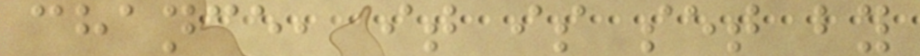chance, it is set by
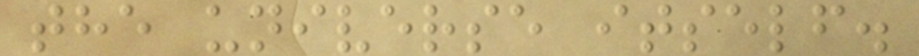the universe itself.
